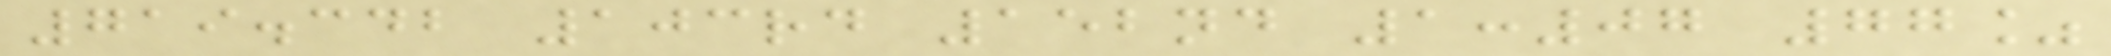719.342 103rd 152nd 1:07 77%
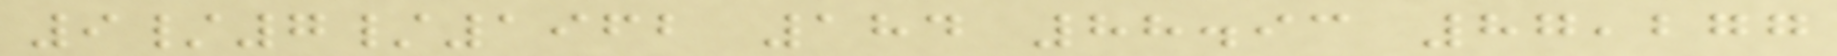9/7/1962 184 88.93 87,277
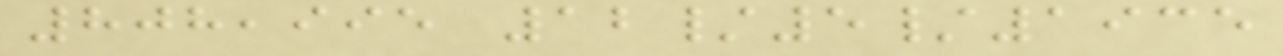808,995 12/5/1935
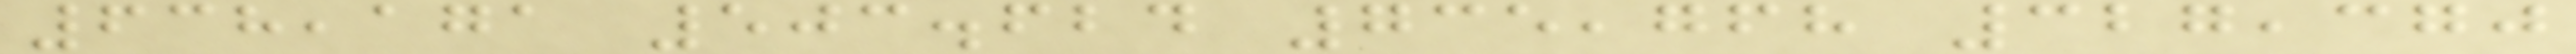638,171 503.624 735,768 327,370
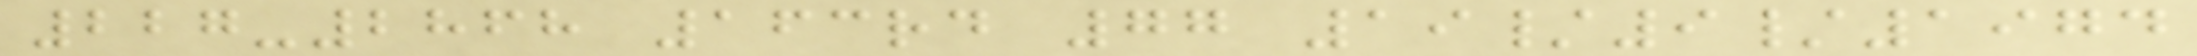227-2868 163rd 77 19/9/1974
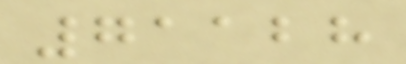71128
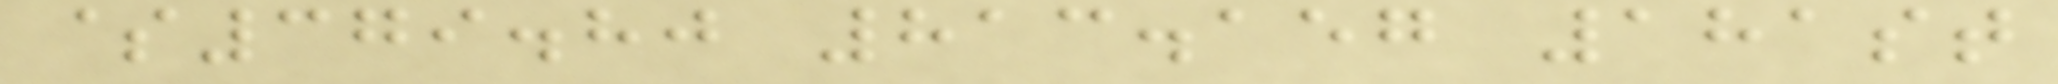$379.80 813.157 181st
